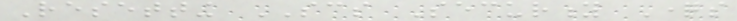Resetting SCS Security Questions
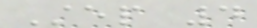Step 4
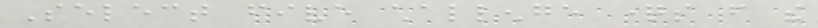Select five challenge questions from the
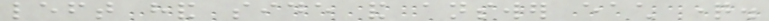left hand side and answer each question.
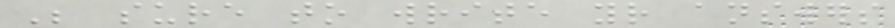Be sure to write your answers
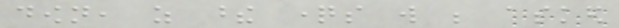down, as these questions will be asked
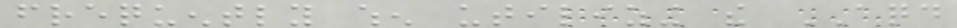frequently when utilizing the AQD
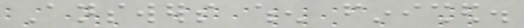Answers when finished.
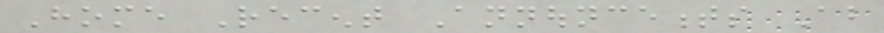Home Recent Announcements About
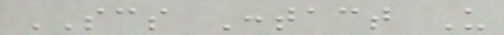SCS Contact Us
